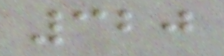320
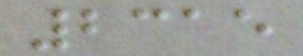2315
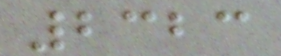2323
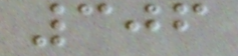306
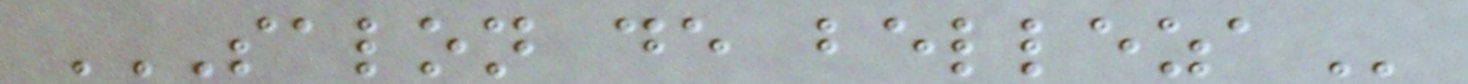SALON DE BELLEZA
